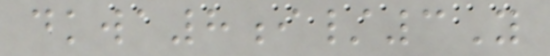dkwa8i/3Y
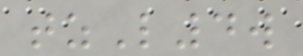tzL4w
